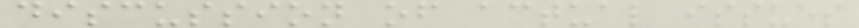discussion of actual issues
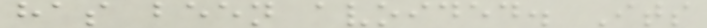has been avoided. Its
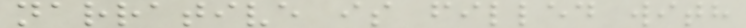narrative is filled with
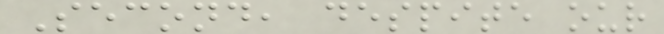Second, despite our
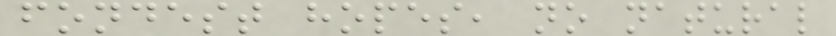fondest hopes, no natural
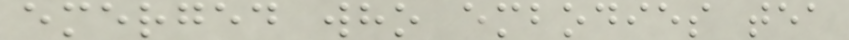emerged who embodies tea
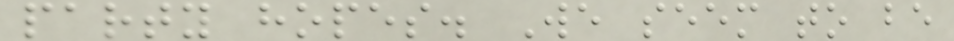party hopes. We seem to be
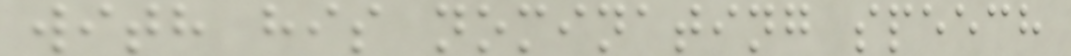with his nominating speech
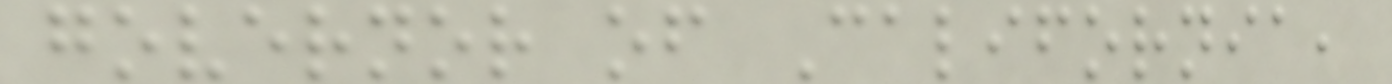governor of California,
